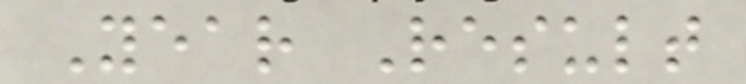Year Result
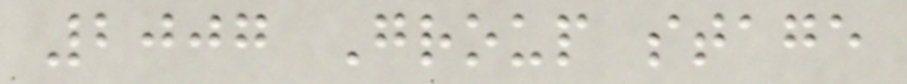2007 Group stage
